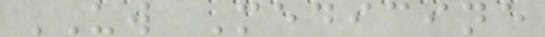UW Medicine
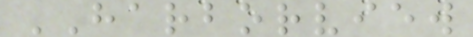HARBORVIEW
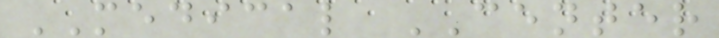MEDICAL CENTER
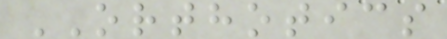ORTHOTICS
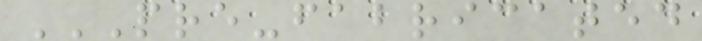PRE-FABRICATED
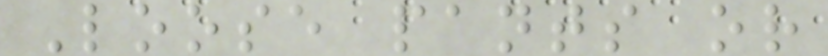Loose pants or
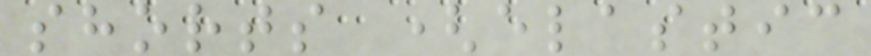shorts (elastic
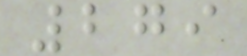279
